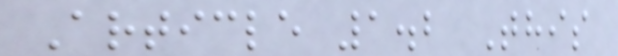Article 1.2 This
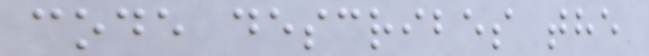code describes the
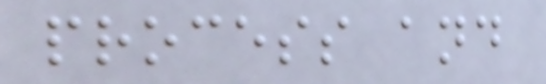process and
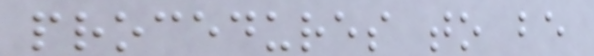procedures to be
